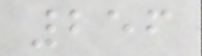256
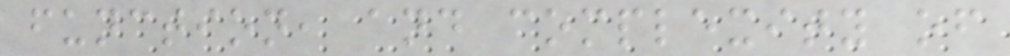function, and complexity of
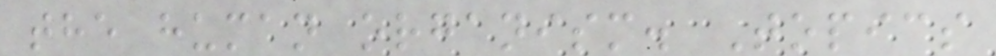the human organism. Topics
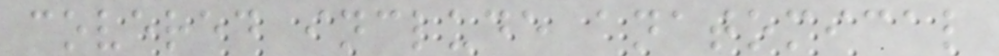covered include anatomical
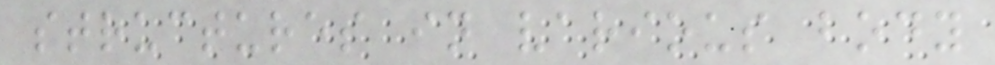structures in various body
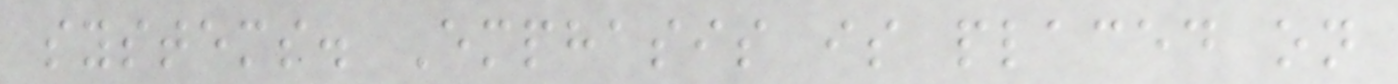systems. Emphasis is placed on
